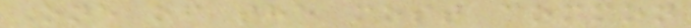One of the most common
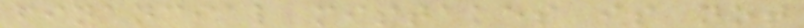financial mistakes is not
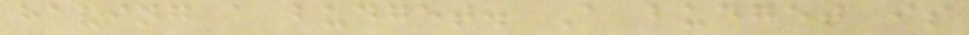having a budget. A budget is
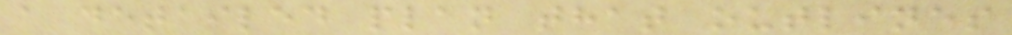a detailed plan that outlines
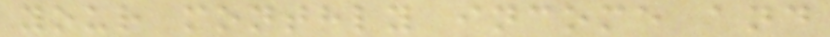your monthly income and
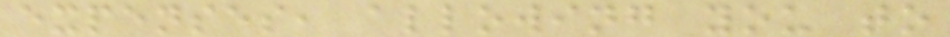expenses, allowing you to
